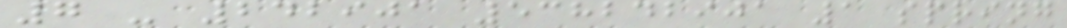7 - 242901 538242901 1 spring
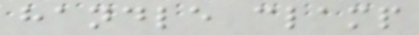handle clamp
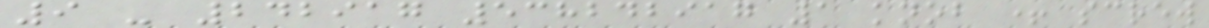9 - 242917 538242917 1 knob + screw
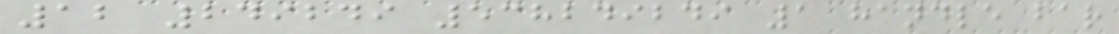12 249249 538249249 1 handle bar
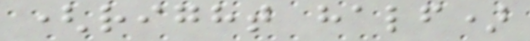(right half)
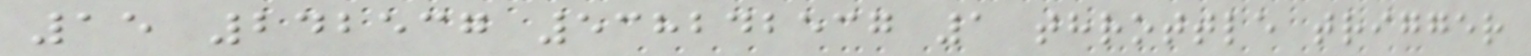15 242537 538242537 1 throttle trigger
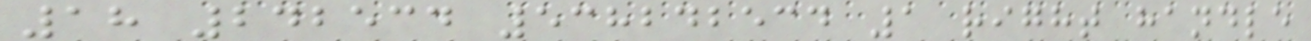18 242534 538242534 1 right handle
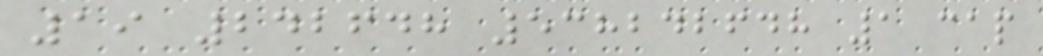19 242648 538242648 1 cap
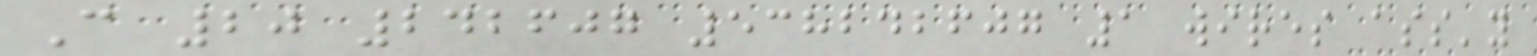C 20 242607 538242607 1 wires ass'y
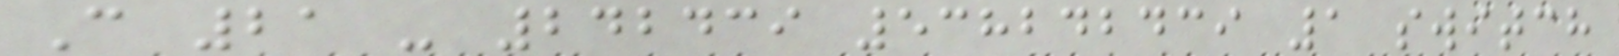C 21 - 242439 538242439 1 switch
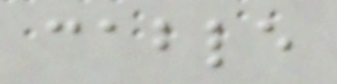cable
